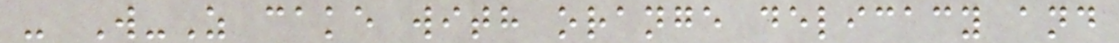- W-Z cake with orange delicacy and
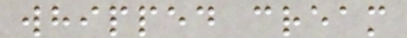whipped cream
